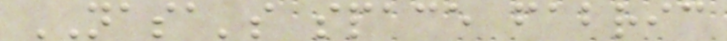NASA's space fabric
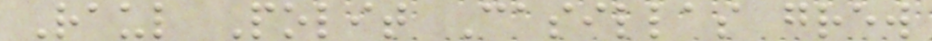Raul Polit Casillas grew
